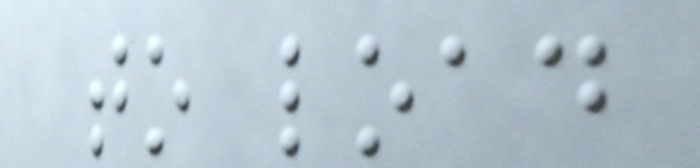to load
